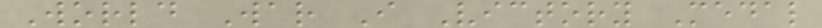World War I Victory Medal
